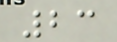23
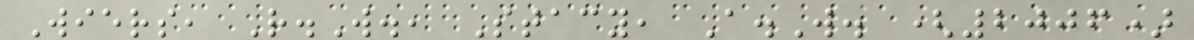Wiers, R.W., Stacy, A.W. (2006)
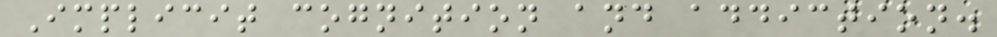Implicit cognition and addiction.
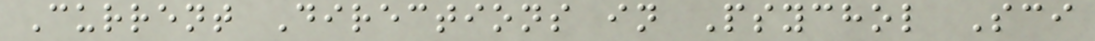Current Directions in Psychol Sci
